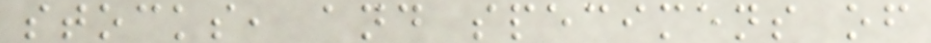stocks, and specimens of
